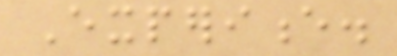Experience.
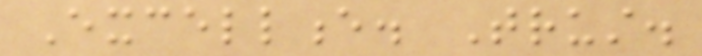Excellence. Trust.
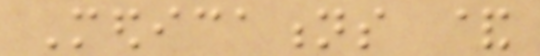Medications &
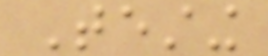Testing
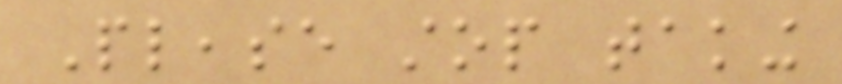Please stop taking
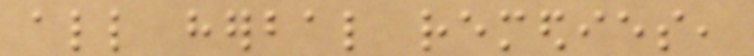all herbal remedies,
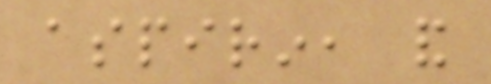aspirin, and
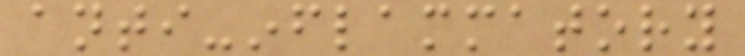anti-inflammatory
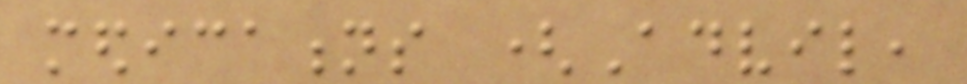medications (Advil,
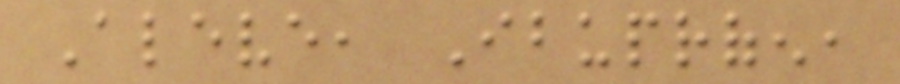Aleve, Ibuprofen,
